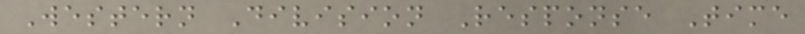Western Division Response Time
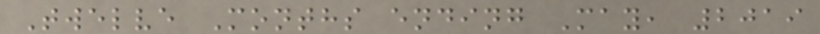Twelve Months ending May, 2019
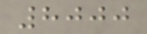8000
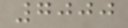7000
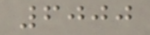6000
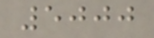5000
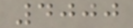4000
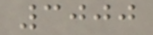3000
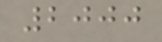2000
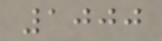1000
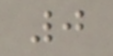0
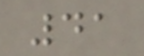41
